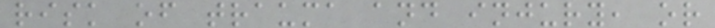risk of trauma and injury, or
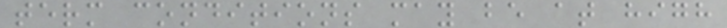term conditions may be at high
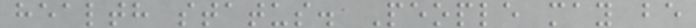health status. People may be
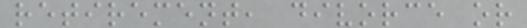retirement, divorce or
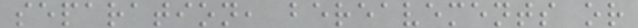separation, bereavements or
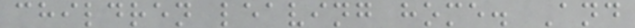children leaving home. And
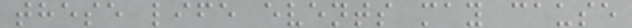these life events may cause
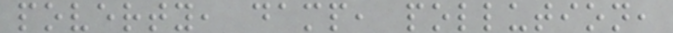poverty, damp, pollution,
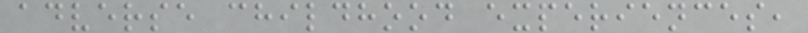adverse childhood experiences,
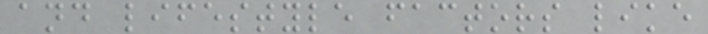and lifestyle factors like
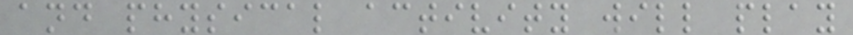and physical activity will play
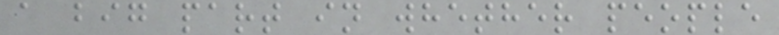a big part in whether people
